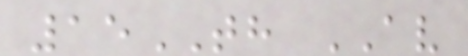15TH AV
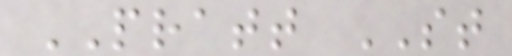PRATT ST
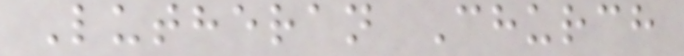Lutheran Church
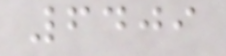6409
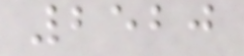2520
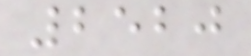2520
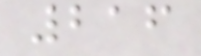216
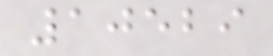10529
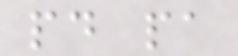pd pa
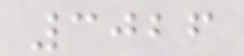3026
